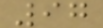97
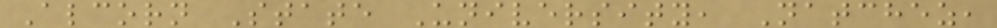Alcorn State University, Natchez,
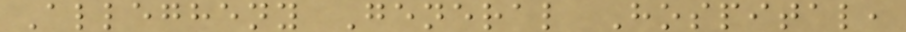Allegheny General Hospital,
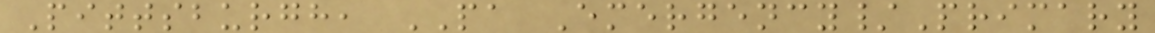Pittsburgh, PA Emergency/Primary
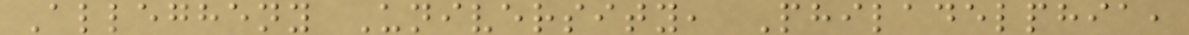Allegheny University, Philadelphia,
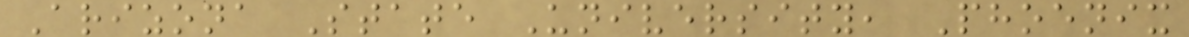Arizona State University, Phoenix
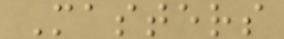Masters
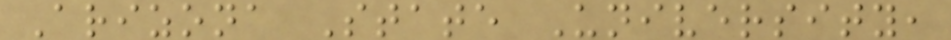Arizona State University,
